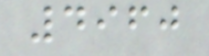4960
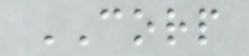CORP
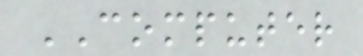COMPUTER
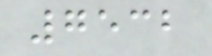7532
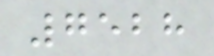7528
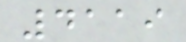4119
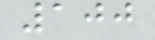100
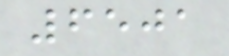6501
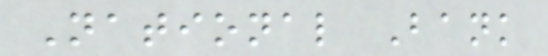National Bank
